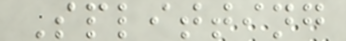Splitting
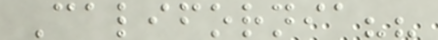California??
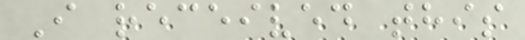I received this
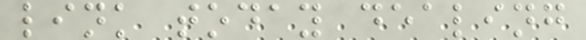link today dealing
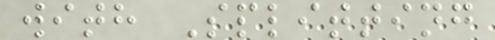with Splitting
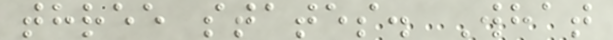three states. What
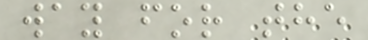way for the
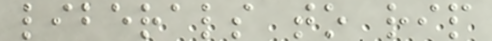liberals to rip
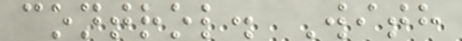control. With
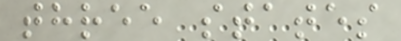three states
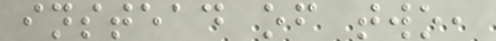instead of two,
